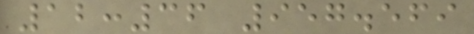12:36 957.569
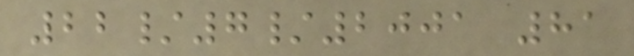22/7/2001 81
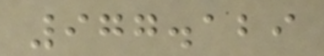977.129
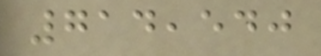714,540
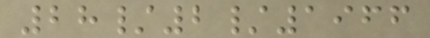28/2/1966
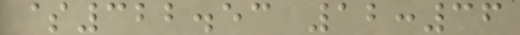$322.53 12:36
